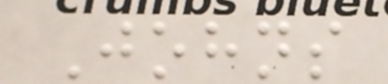Johns
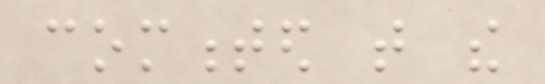commented that the
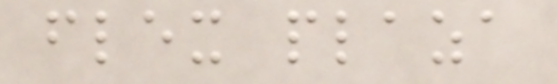flex plaza
